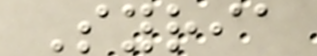Syria
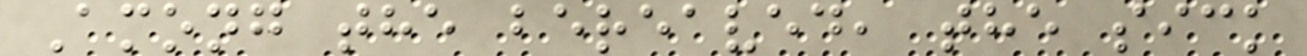Among the bereaved, the sick
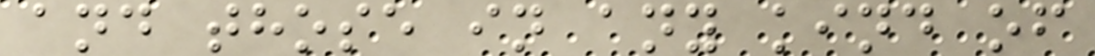and those in any kind of
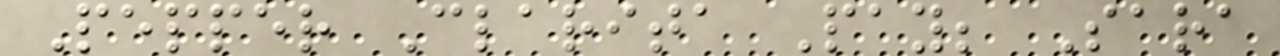Pepper Clarita Pay; Sara
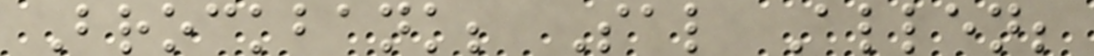Brockbank; Sal Allen;
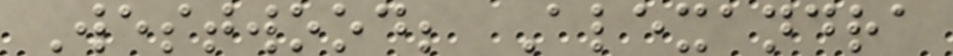Westwood; Alexandra
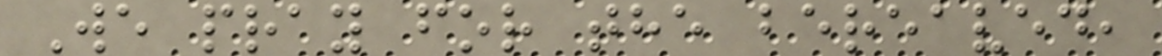We pray for the bereaved,
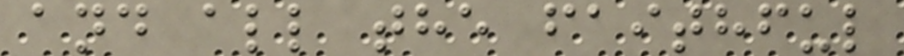and all the faithful
